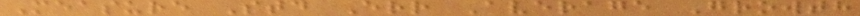Measure Std Err Average Growth
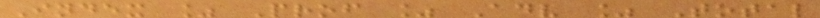Index % Prof % Adv % Total
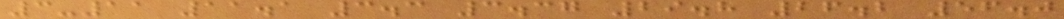3-11 11.1 3.3 3.37 29.8 26.2 56.0
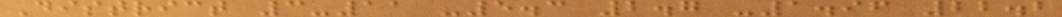District 3-11 -5.3 2.7 -1.96 22.2
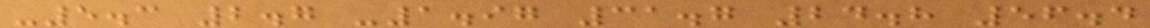-5.3 2.7 -1.97 31.7 24.8 56.4
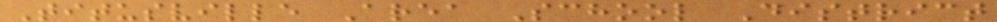Titusville Area School District
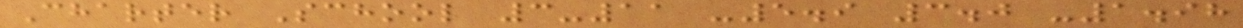Charter School 3-11 -5.9 3.0 -1.98
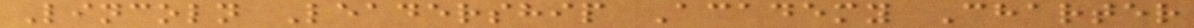Lincoln Leadership Academy Charter
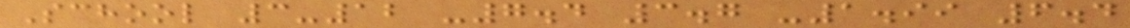School 3-12 -7.4 3.7 -1.99 6.4
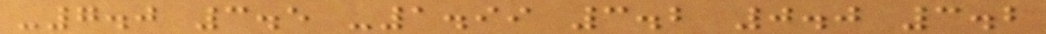-7.0 3.5 -1.99 3.2 0.0 3.2
